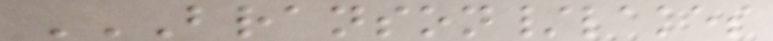BRANSON/LAKES
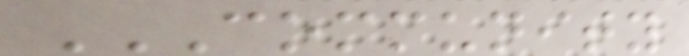COMMUNITY
